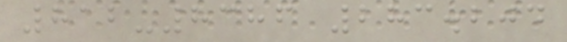812-8386 283.204
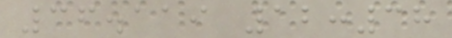36.119 12:38
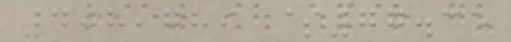408,789 $77.35
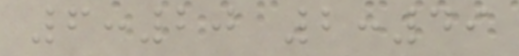6:20 2:49
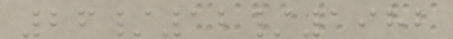26/12/1982
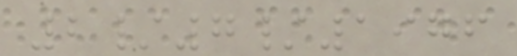2/7/1976
